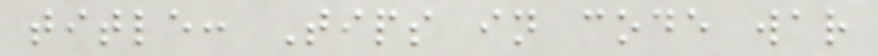title: Tips in code war
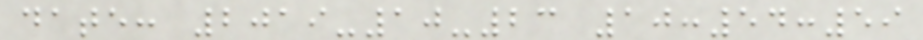date: 2019-10-23 10:54:59
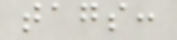tags:
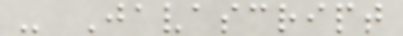- Javascript
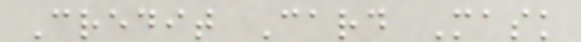Credit Card Mask
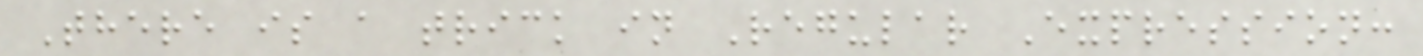There is a trick in Regular Expression:
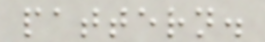pattern.
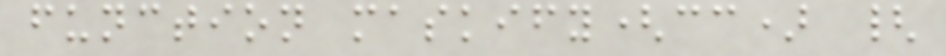function maskify(cc) {
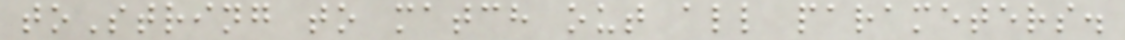toString to match out all parameters.
